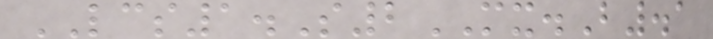LCS1.S2MX.B.1
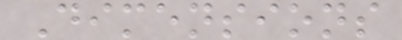Dimensions
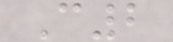C2
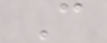C
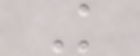K
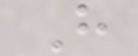H
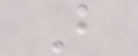B
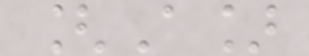[A]
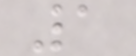1
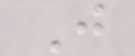J
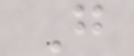G
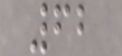62
